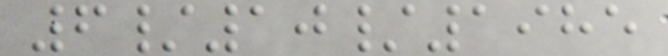6/10/1985
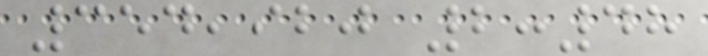354,920 2:48
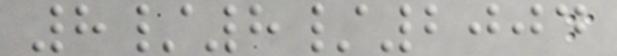8/8/2004
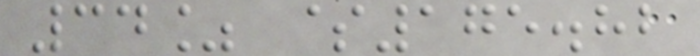34% $175.82
